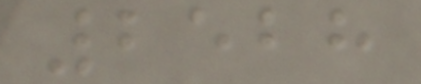2528
